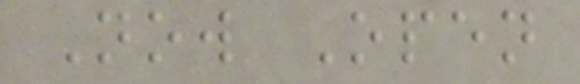Now Open
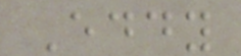Eddy
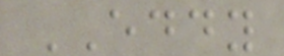EDDY
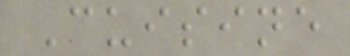Cuisine
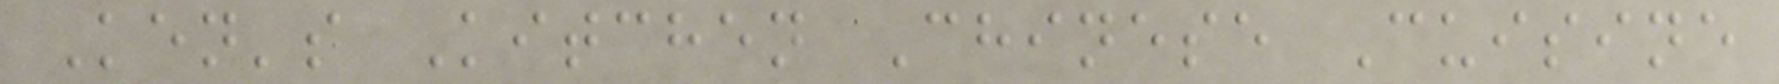Ken's Kitchen Chinese Cuisine
